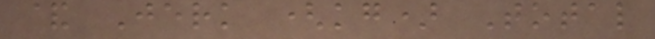& Jerk (kg) Total
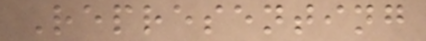Representing
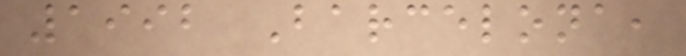1992 Barcelona,
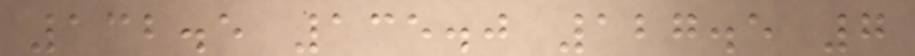132.5 135.0 127.5 7
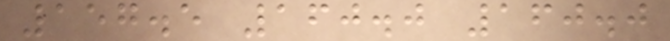157.5 160.0 160.0
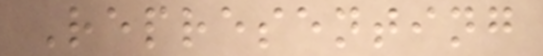Representing
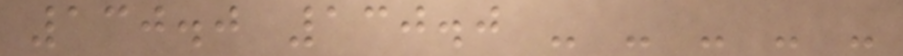130.0 130.0 - - - - -
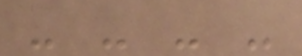- - - -
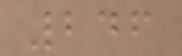246
